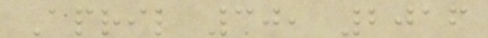April 30, 2016
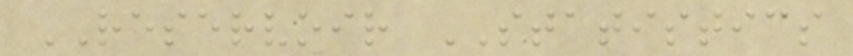RESERVOIR STATISTICS
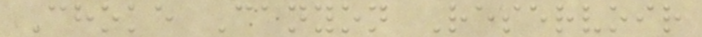Choke Canyon Reservoir
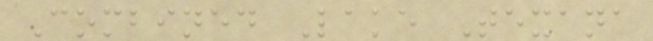Combined Lake Texana
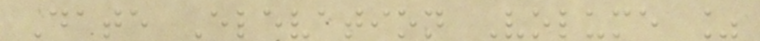Date Elevation Volume %
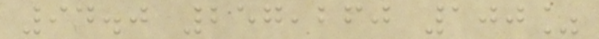94.0 257,260 100%
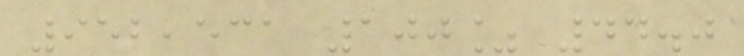952,531 100% 44.0
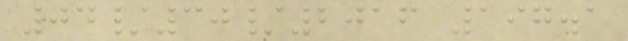04/30/2016 197.1
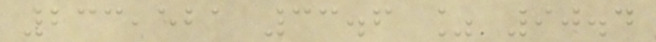233,521 33.6 % 90.4
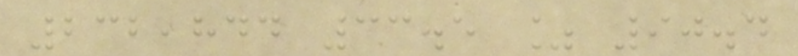232,844 33.5 % 90.4
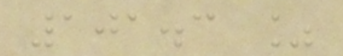101.3 %
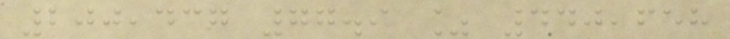200,437 77.9 % 440,658
